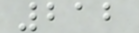212
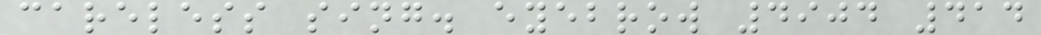careless sing. eyebrow 4904 414
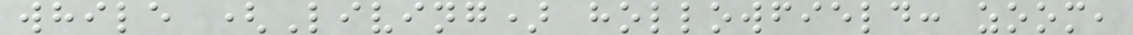while (Living) hollowfield: zoom,
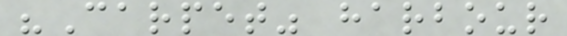"Carpet" harbour
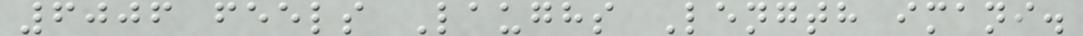6006 feels Laughs Length imani.
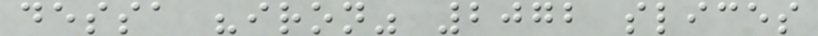dessa "iron" 2072 slices
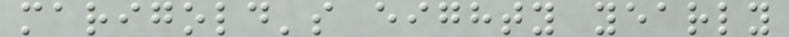marigold's eighty yearly
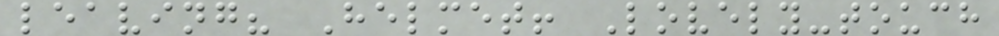leaving? Helmet! Lovely-touch
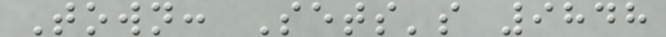Town: Sets's 9848
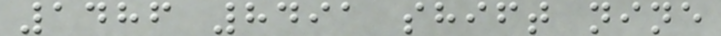1486 8491 shift nine
